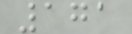171
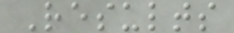Results
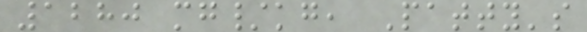1280 mg/kg, Patty's
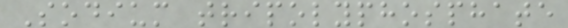Sodium tripolyphosphate
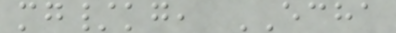mg/kg, ECHA
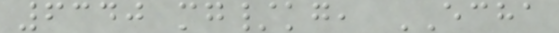6340 mg/kg, ECHA
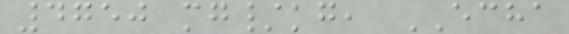4750 mg/kg, ECHA
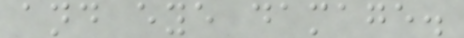and eye damage.
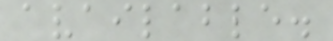available.
